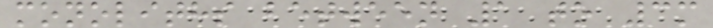monoliths between 1 to 3m
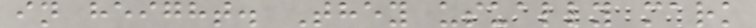in height. They usually mark
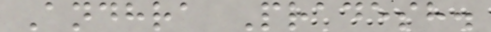Andhra Pradesh.
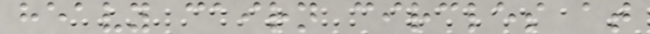heavy cairn circles at
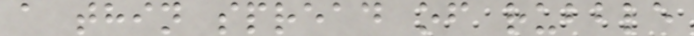a thin spread of rubble
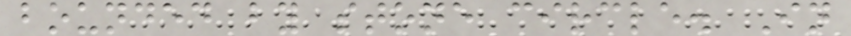bounded by stone circle. In
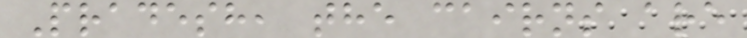Pradesh, the cairns are
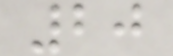20
